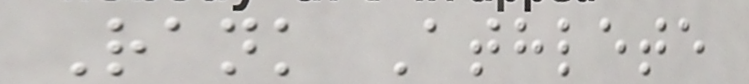Rank Athlete
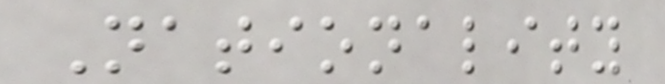Nationality
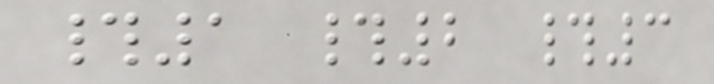#1 #2 #3
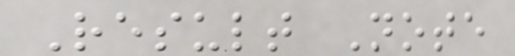Result Note
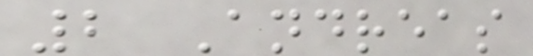2 Andreas
